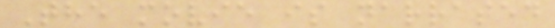The movie is narrated
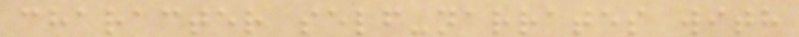character self-narrates with
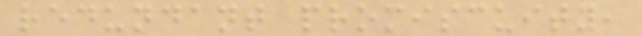redundant promiscuity,
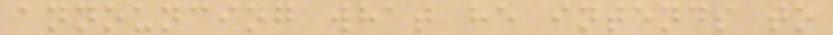announcing what he intends to
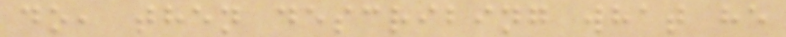do, then describing what he
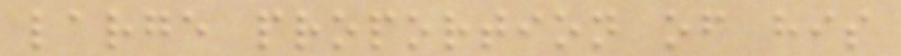large proportion of his
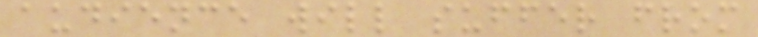audience will suffer from
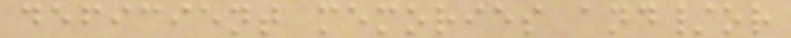deficient memories and/or
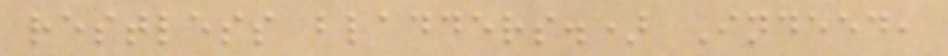restless bladders.) Indeed,
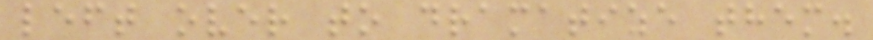left over to dramatize them.
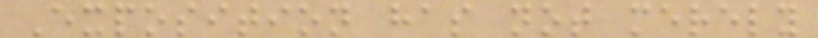Exposition has not merely
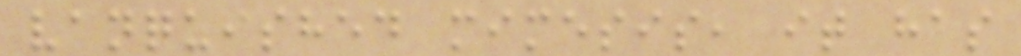vanquished mimesis, it has
